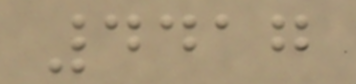4417
